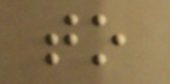to
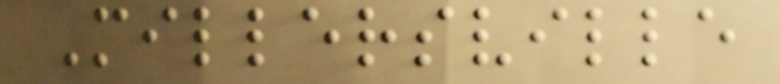Millersville
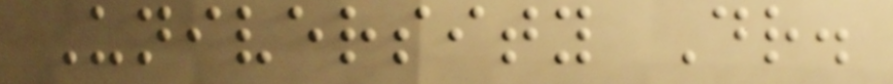University Dr.
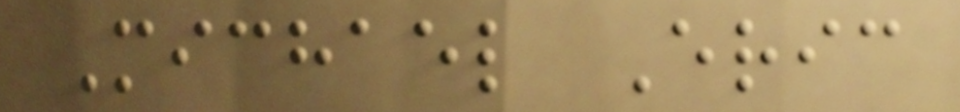Michael Eric
